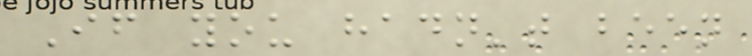If you hadn't been
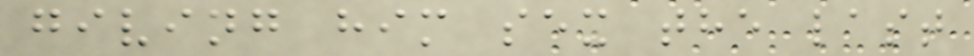giving him sex the last
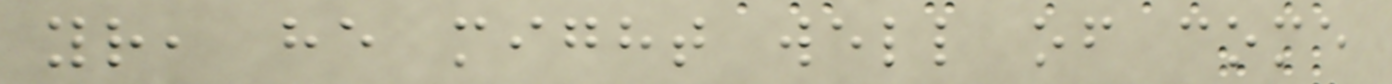yr, he might well of come
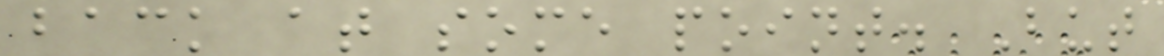back at some point. But
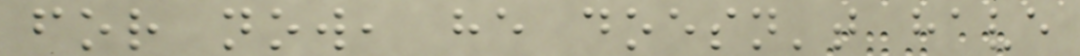for now, he doesn't have
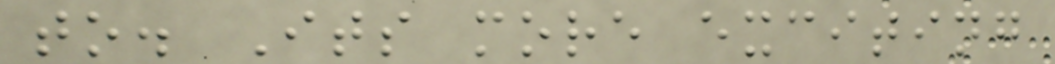to. Its more exciting
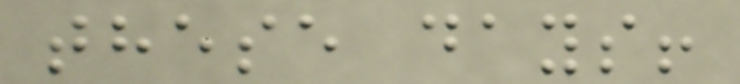these days!
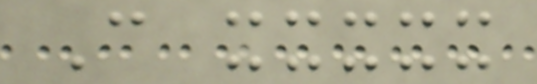C xxxxx
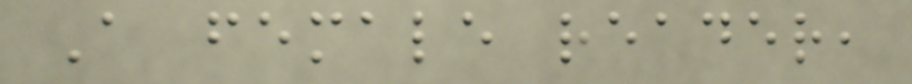A female reader,
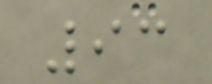93
